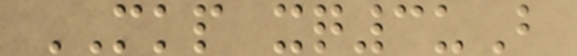MKP xq3uB
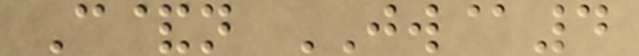C&n JW@4
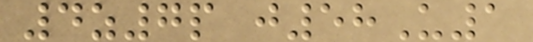4z7p j58U1
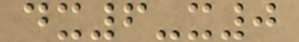dx6-x0
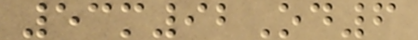53m92Od6
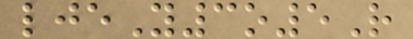ljeY3o5R
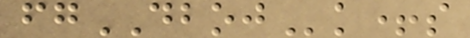fgDBOJk+s
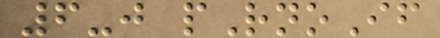6-j pRnoIf
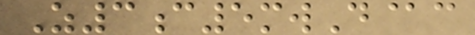Z3c5mwD@c
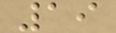19
